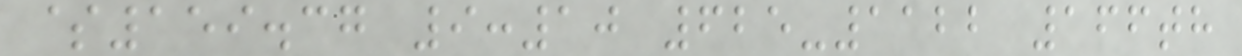$159.37 9:10 625-1122 166th
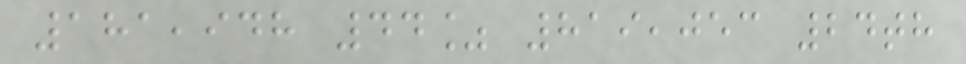181,948 44% 819,053 24th
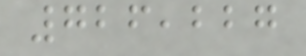726,227
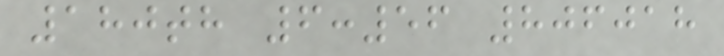180th 6:56 806018
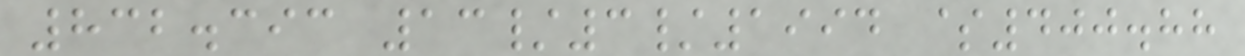832.393 13/3/1994 $400.88
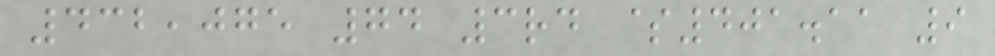432,075 74 3rd $401.11 9
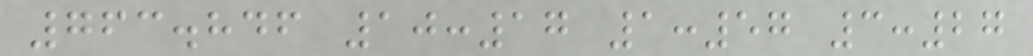763.846 10:17 1:57 3:27
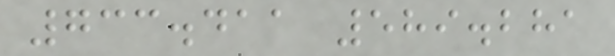733.411 589.281
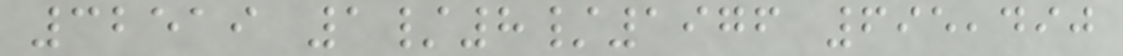32519 1/8/1976 695,490
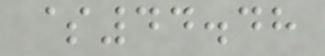$44.48
